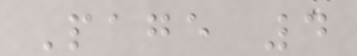Page 4
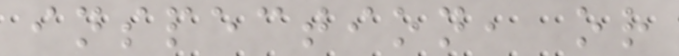inspection, or
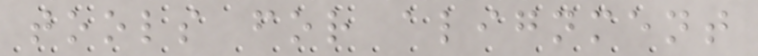tools for alignment
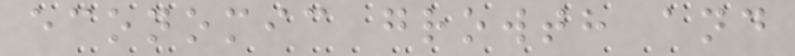economic growth and
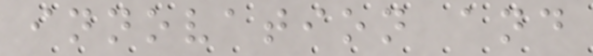innovation and
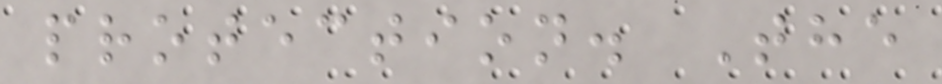protection. The
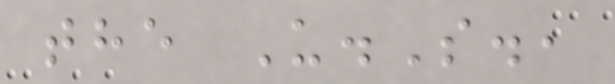the U.S.,
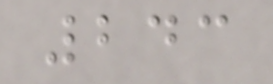243
